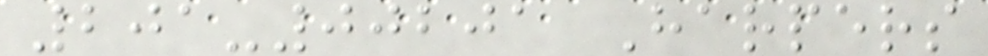201-00201 Harpers
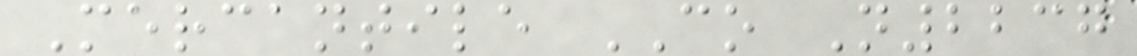Mercantile CO N2237
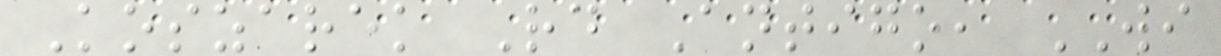Koszarek Rd Antigo, WI
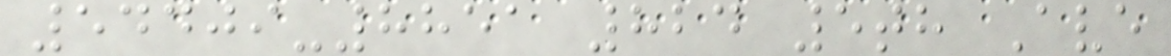54409-8851 824 5th Ave
